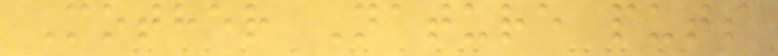Mother Nature puts
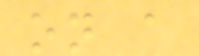on a
